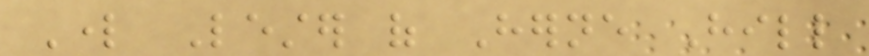Lord Lester of Herne Hill
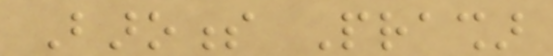Baroness Prashar
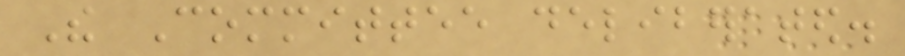The Committee deliberated.
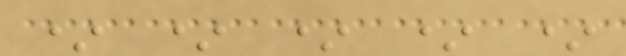* * * * *
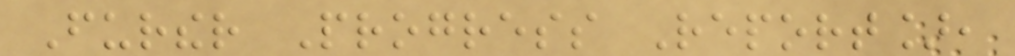Further Progress Report],
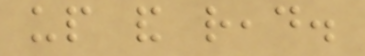up and read.
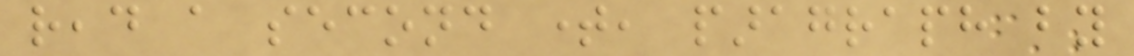read a second time, paragraph by
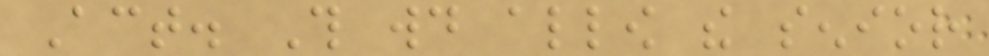Act. This would allow the senior
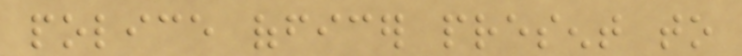police officer present to
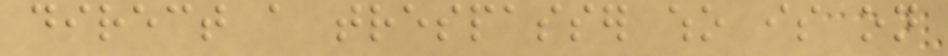direct a trespasser who is on
